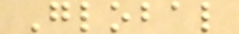Global
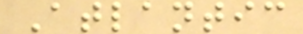Atlantic
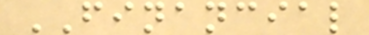FINANCIAL
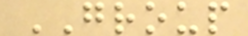GROUP
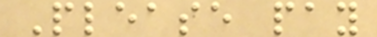Please pay
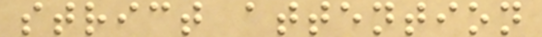strict attention
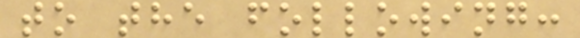to the following:
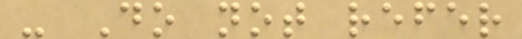- Do not refer
